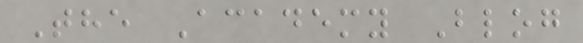The Academy Blog
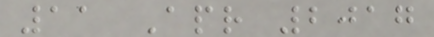11 Apr 2017
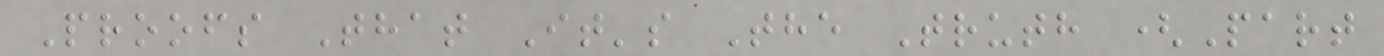Proofs That It's The Truth (Part
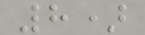8)
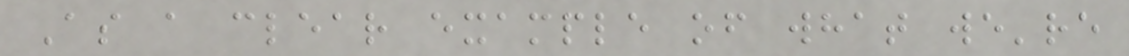As a clear example of what we're
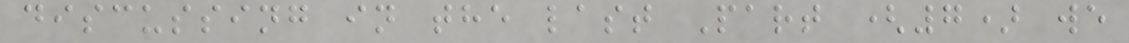discussing in the last Part (7) we
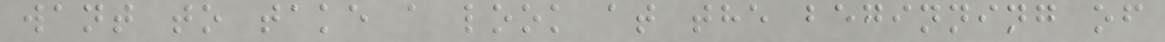want to take a look at the beginning of
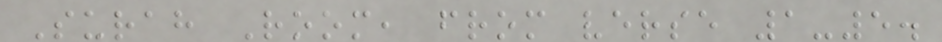Surah Room, from verse 1-5.
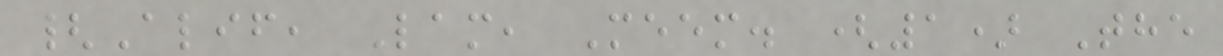{Alif, Lam, Meem. (1) The
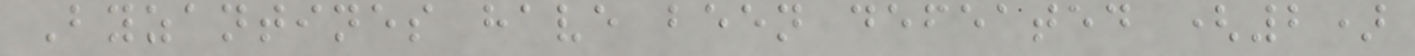Byzantines have been defeated (2)
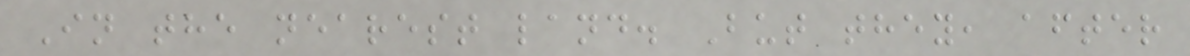In the nearest land. But they, after
